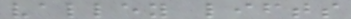valley lifts
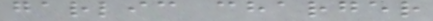garlic charger
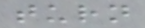turn
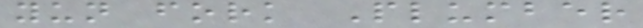yun fork Plumber
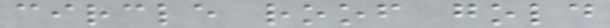circle roof gold
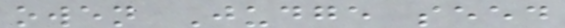owen Judge seed
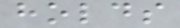holds
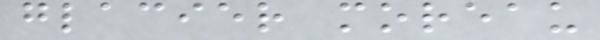glacier moreau
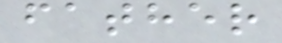father
